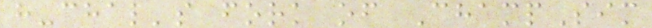h-chal's fork of ChampSim
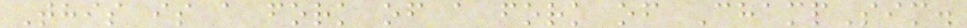This is a fork of a fork of ChampSim.
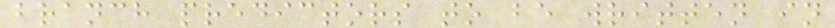branch predictors to be written in
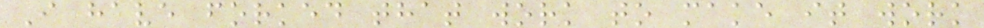I have forked that work to make it work
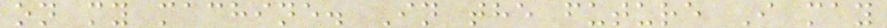on my machine. In the future I may
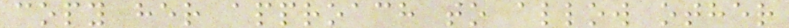copy her approach to allow other
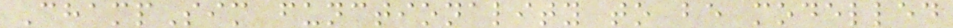ChampSim functionality to be modelled
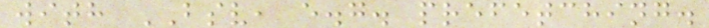with BSV, e.g. prefetching.
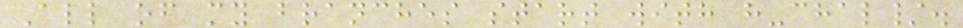All of my branches start with h-chal/.
